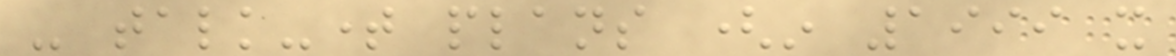- talk-time plans (in 1999 it
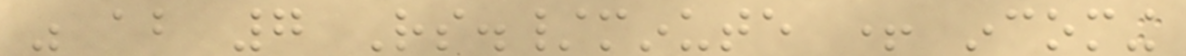was about 7 Rs./minute + incoming
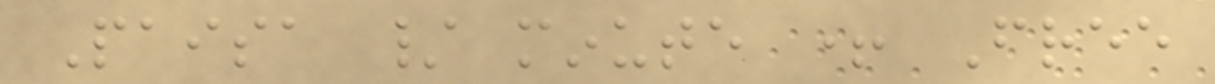Paisa / minute + Free
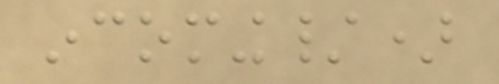incoming/)
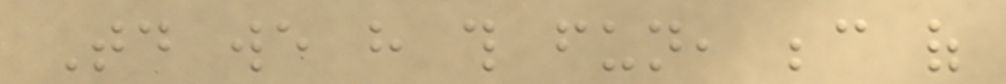Today we have this fun, because of
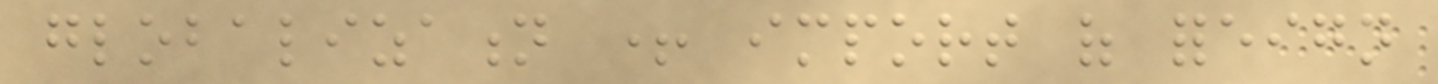globalization + import of foreign
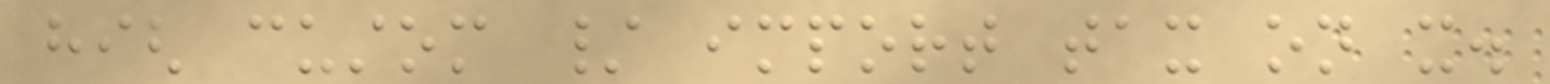high custom / import tax on it.
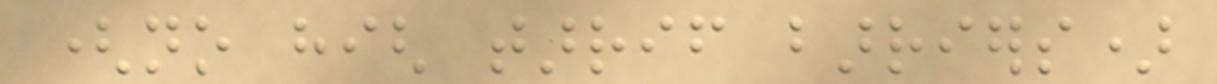(no high tarrif barriers)
